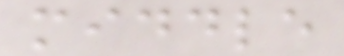middle
